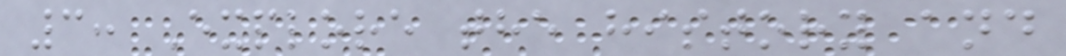3: Explore the history and
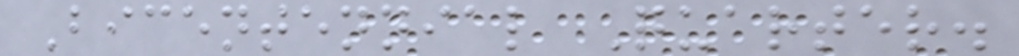Bicentennial Quarter.
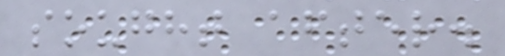sought after.
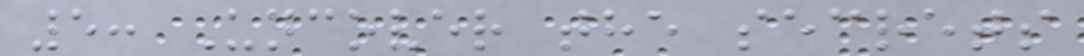5: Uncover the secrets
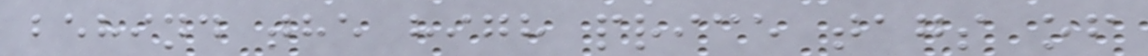behind the high price tags of
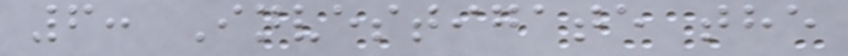6: Investigate the
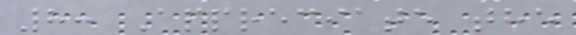8: Appreciate the
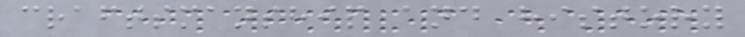craftsmanship and history
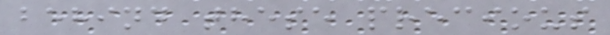behind these precious
